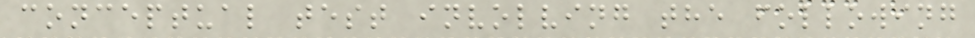conceptual test involving the following
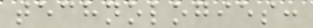technologies:
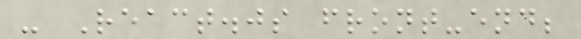- React.js front-end;
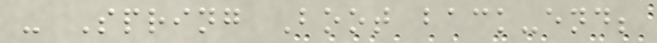- Spring Boot back-end;
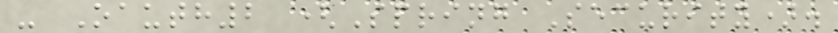- Oauth2 (Spring Security).
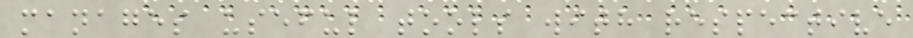manages useful tools with respective
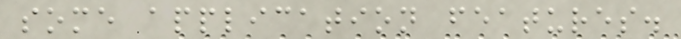some application features.
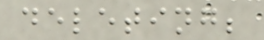deleting;
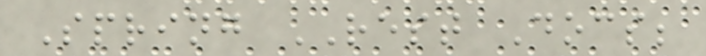Spring REST Docs;
